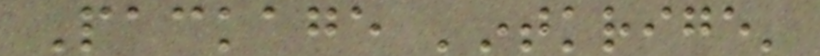Package 'intkrige'
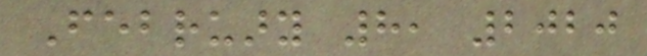February 8, 2020
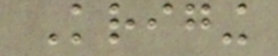Kriging
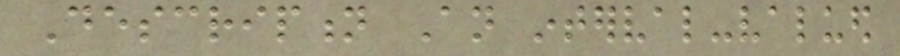Description An interval-valued
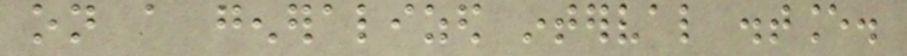on a generalized interval distance.
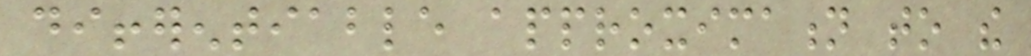differentiable approximation to the
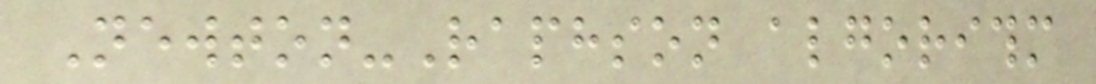Newton-Raphson algorithm
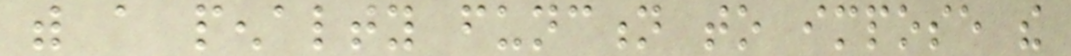with a penalty function to impose the
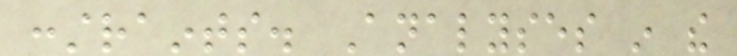constraints. Analyses in the
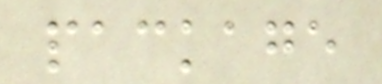package
